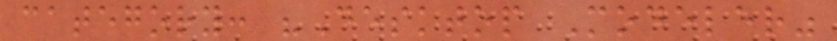category: "Desktop Modeler"
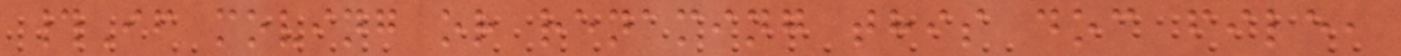#If moving or renaming this doc file,
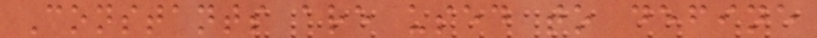Constants are used to define
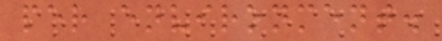per environment.
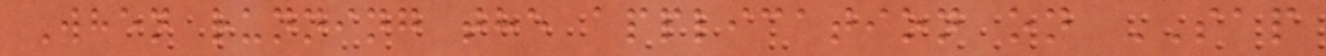When running the application on SAP
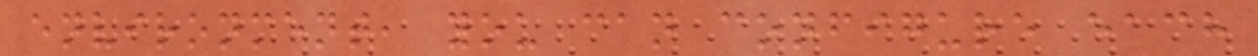environment, you can configure each
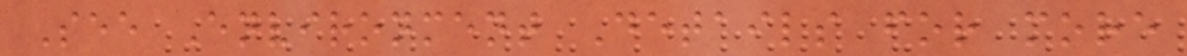See Environment Details for more
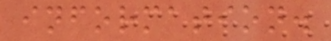information.
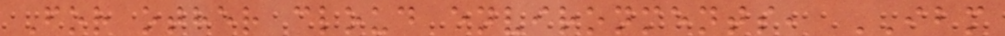For other cloud environments, IBM
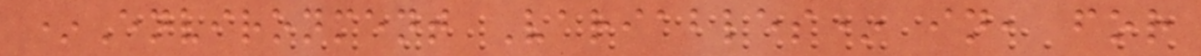*Environment Variables* in, for
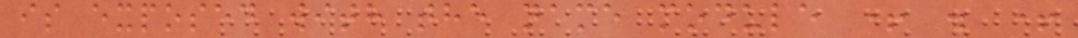is exposed with the name module + . +
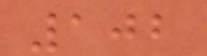102
